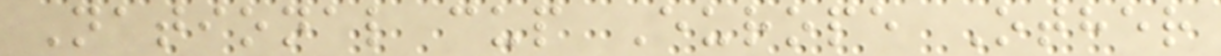National cup Europe Other
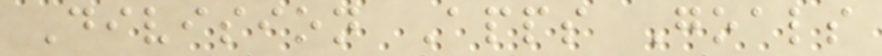Division Apps Goals
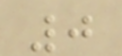0
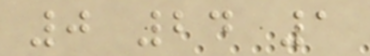0 24 1
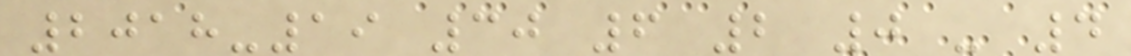2018-19 30 6 2 0 - 4
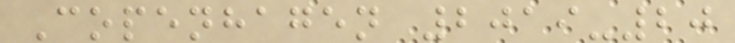Copenhagen 2019-20
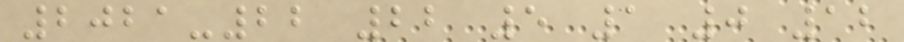2021-22 22 5 1 0 12
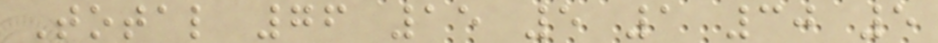Total 76 15 5 1 30 5
